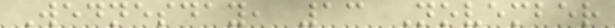Wednesday, 13 November
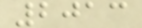2013
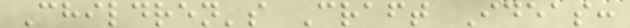Children's Craft Ideas:
